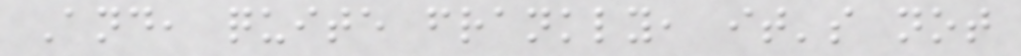And, quite frankly, it's not
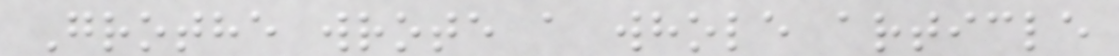Grothe wrote a whole article
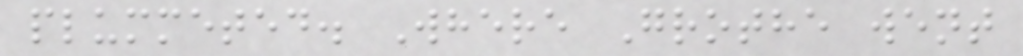plummeted. Where Grothe went
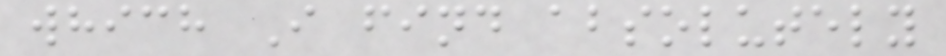which I find absolutely
